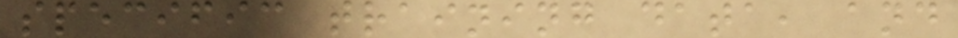specific training data, and
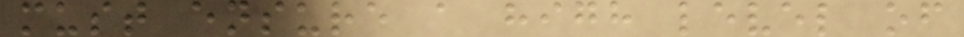must ensure a high level of
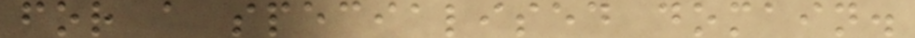for a specialised domain.
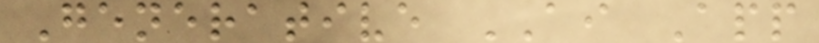Generative AI App
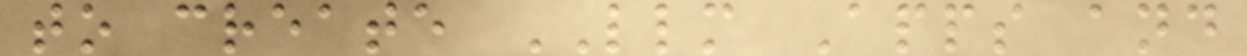to create LLM Apps and
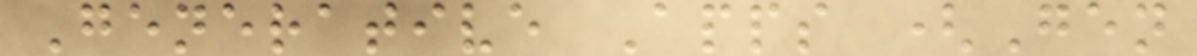Generative Apps (Gen
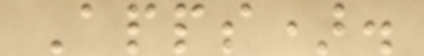Apps).
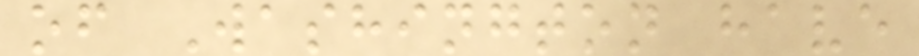of Washington have
